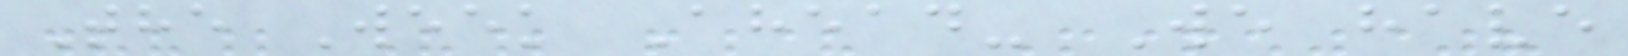The Week Ahead- We have
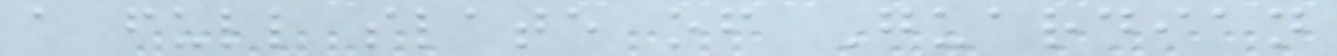a full slate of Guardian
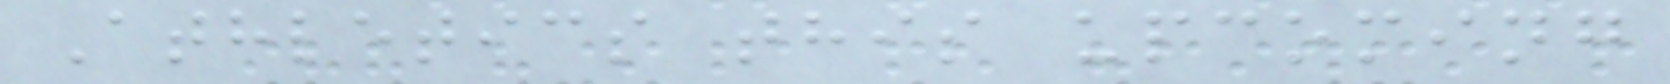Athletics this upcoming
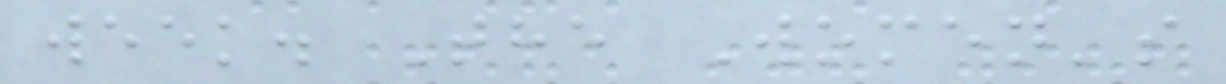week. The Women's
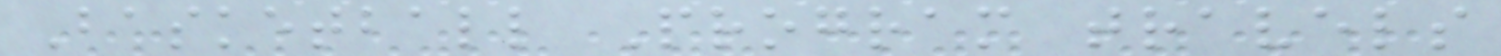Basketball Program travels
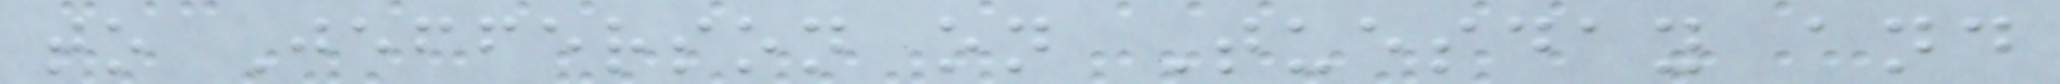to Jefferson on Tuesday and
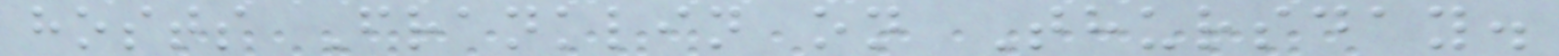hosts Franklin on Thursday.
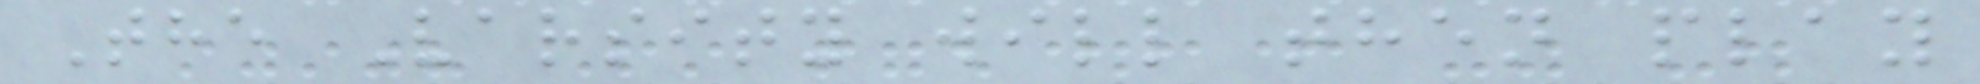The Varsity will then play
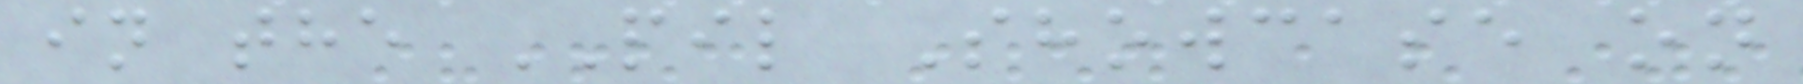in the PIL Showcase on
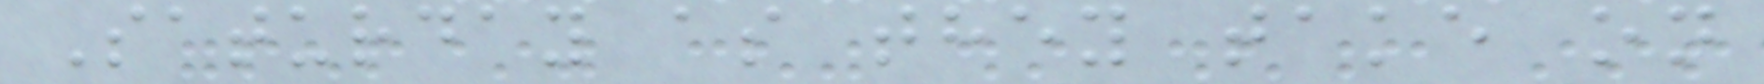Saturday as they take on
